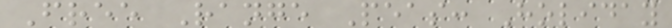Free Range Peas: Holiday
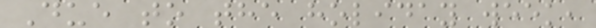Due to the holiday week,
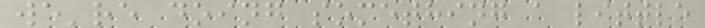we're doing something a little
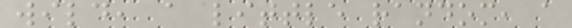wild, a little random, a
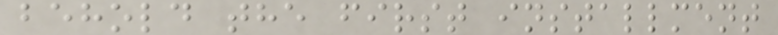behold the first installment
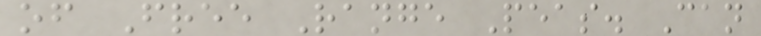of Free Range Peas. Can
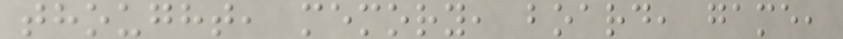thought, memory, board, game,
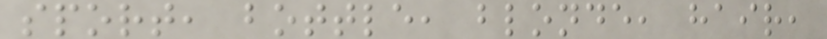sport, bottle, blonde, hair,
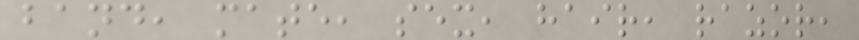band, mate, sex, hair, razor,
